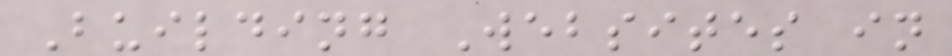Building Websites in
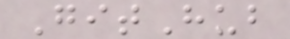GitHub
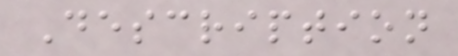Description
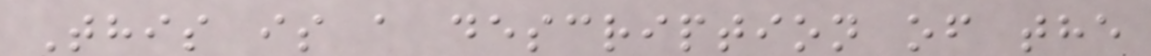This is a description of the
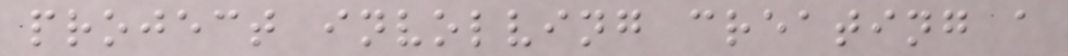project involving creating a
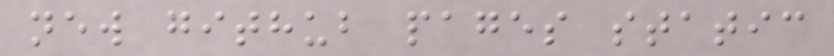new github pages static
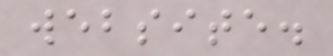website.
